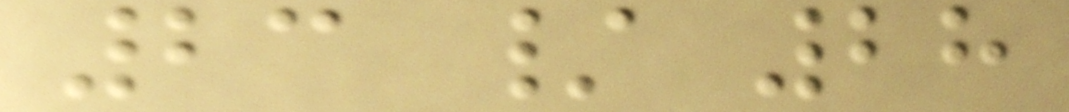23 / 28
